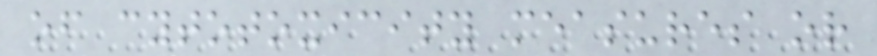of cytotoxicity measures or
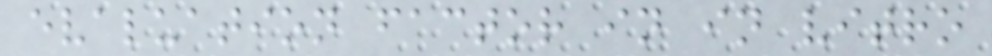evaluation factor in in vitro
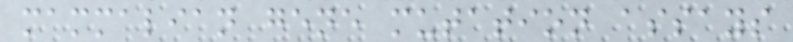mammalian gene mutation assays
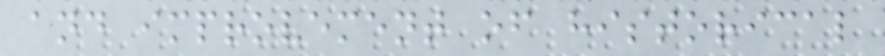and improvement of historical
